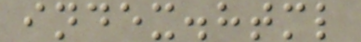index.html
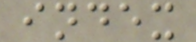index
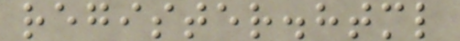register.html
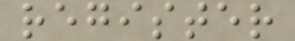register
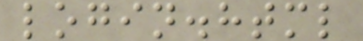login.html
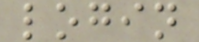login
